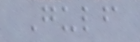Gulf
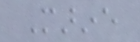Marine
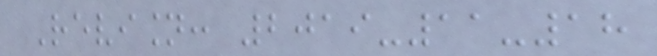Revision: 2019-11-18
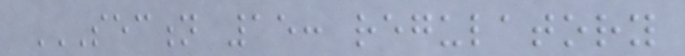SECTION 15: REGULATORY
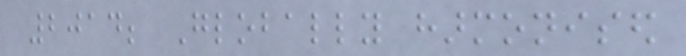2014; Globally harmonised
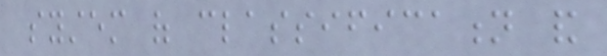system of classification and
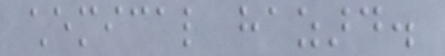chemical hazard.
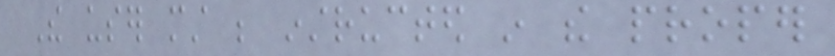The user must be instructed in the proper
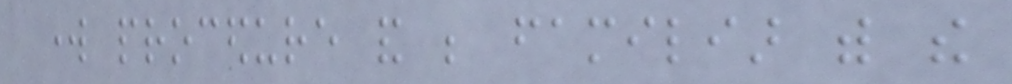work procedure and be familiar with the
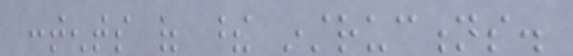contents of these instructions.
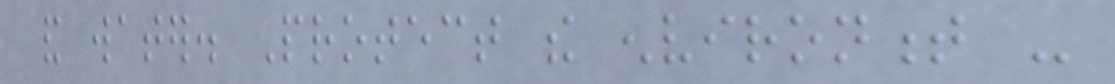and water. Protect the environment -
